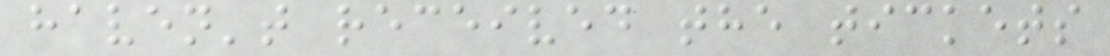haven't received the tickets
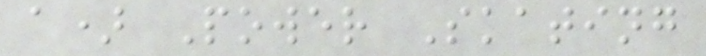a) Power Skating
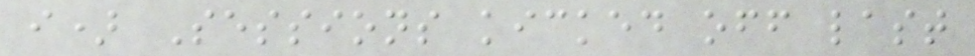i) Sessions kicked off last
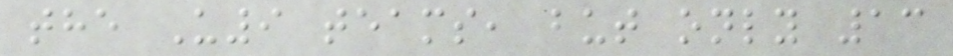the U9 teams, but only 13
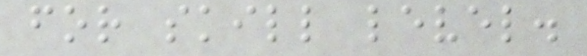for skill level.
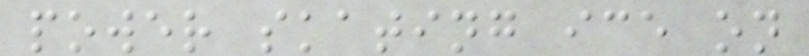power skating ice on
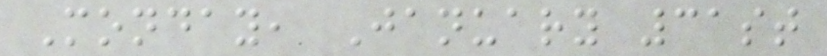Monday, January 31st
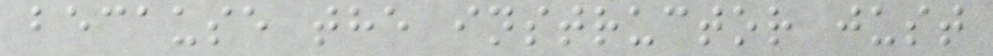because the instructor just
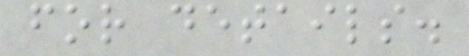for details.
